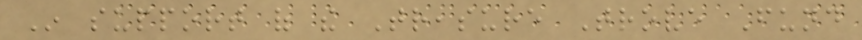In support of the Treasure Trove Fund
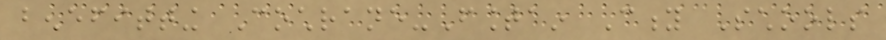benefitting Cochrane-Fountain City Schools
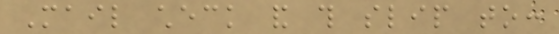Mail check and this slip to:
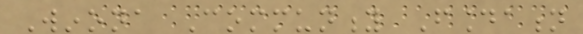Winona Community Foundation
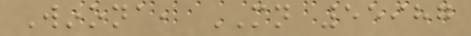Winona, MN 55987
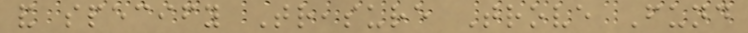and specify Treasure Trove Fund
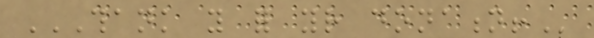THANK YOU FOR YOUR DONATION!
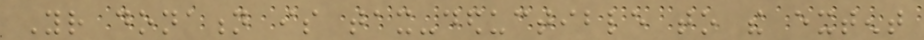Your donation is tax-deductible to the extent
